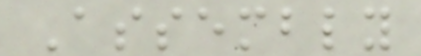Assembly
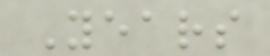Years
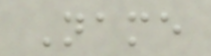Name
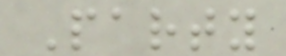Party
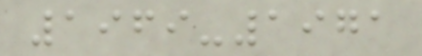1969-1971
